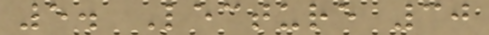5. Lecture 30
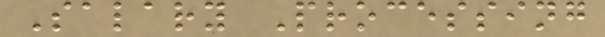Salary Processing
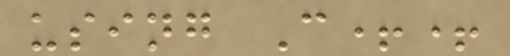using C++
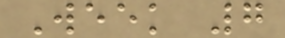Week 7
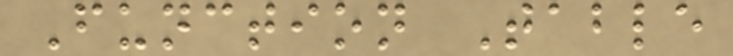Function Table
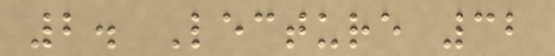2. Lecture 32
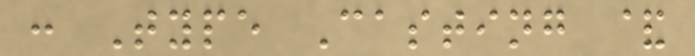: Type Casting &
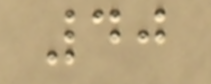40
